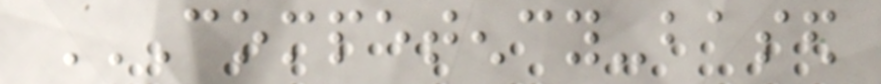COMPETENCY-BASED
